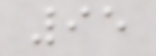95
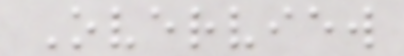Overview
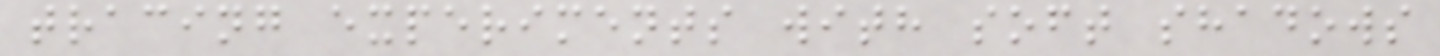tracing experiments with soft shadows
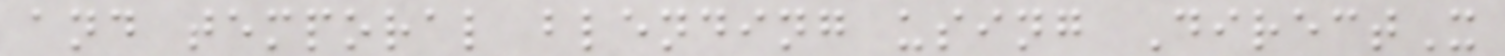and temporal blending using DirectX
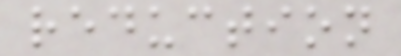reduction
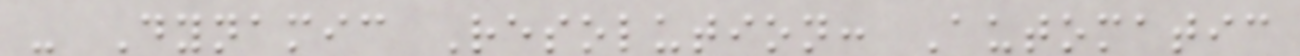- Dynamic Resolution: Automatic
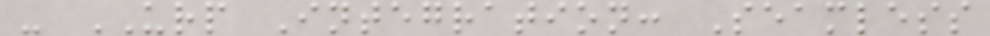- URP Integration: Seamless
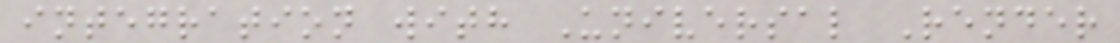integration with Universal Render
